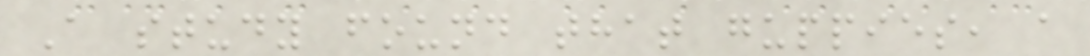A study found that guppies, a
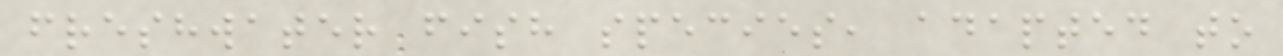freshwater fish species, adapted to
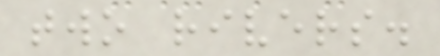two rivers.
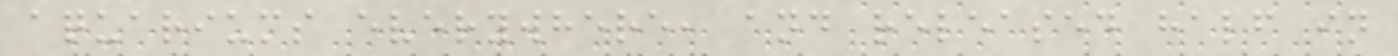aquariums everywhere, and released half in
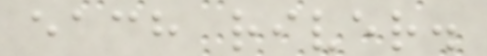each river.
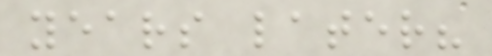years later?
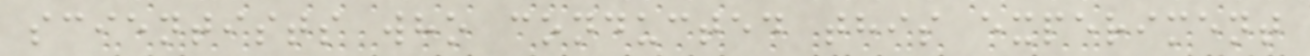scientists who conducted this experiment
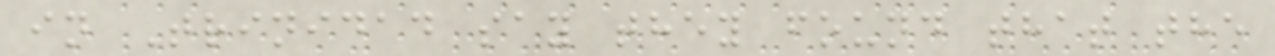in Trinidad say they found that the
